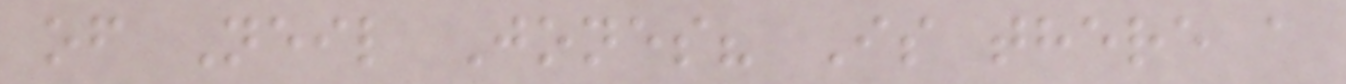of Neil Jones? Is there a
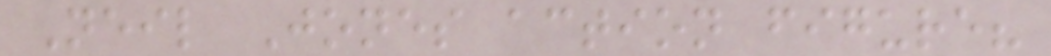Neil Jones action figure?
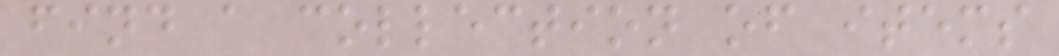find a collection of items
